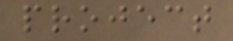project
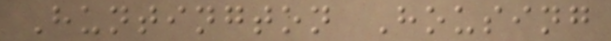Huntington Housing
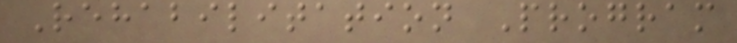Rehabilitation Program
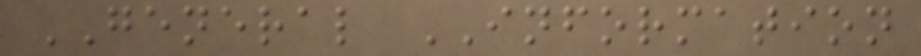GENERAL INFORMATION
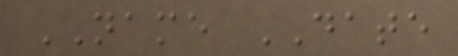NAME DATE
